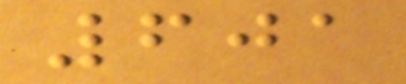601
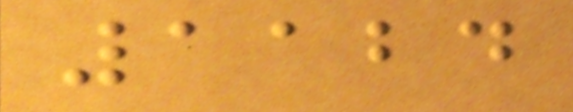1124
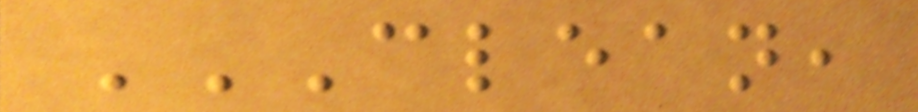CLEAN,
